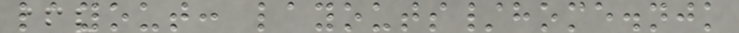layout: layouts/home.njk
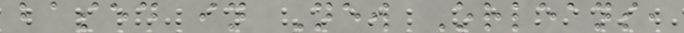based in New Orleans,
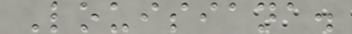Louisiana.
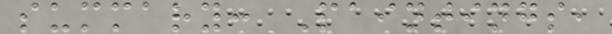summary: Paintings,
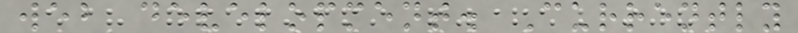web development. Currently
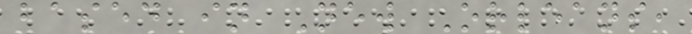based in New Orleans,
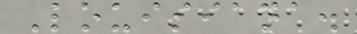Louisiana.
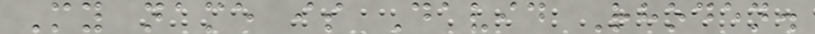My name is David Rhoden.
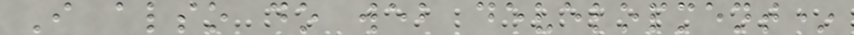I also do web development*
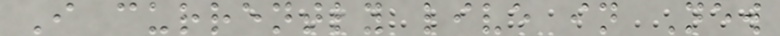I currently live in New
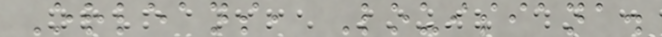Orleans, Louisiana.
